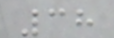38
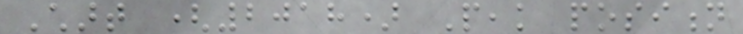Chart (2018) Peak position
